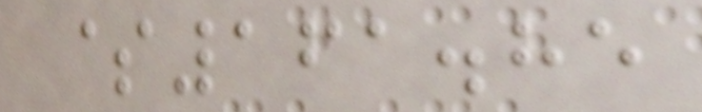$161.85
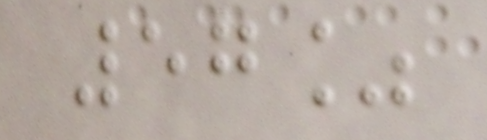57%
